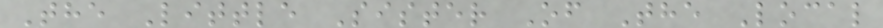The Little Sister Of The Local
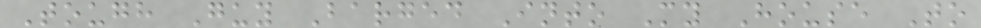Tough Guy Barged Into My House To
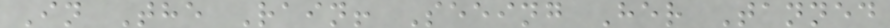In The Rain! Seeing Her Tanned
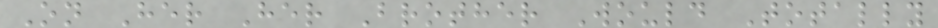On Her Her Brother Would Totally
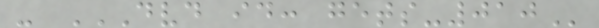- DVD ID: GETS-010
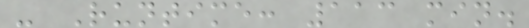- Runtime: 113 min.
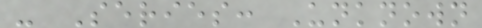- Series: Unknown
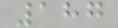187
